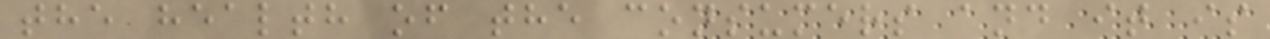the health of the consumers and it is
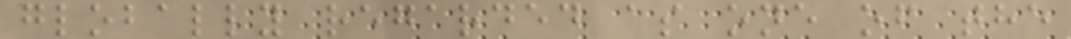globally regarded as one of the
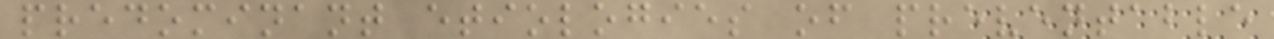predominant etiologies of preventable
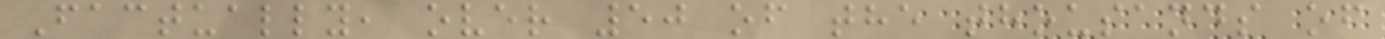Factually, over 50 of the thousands of
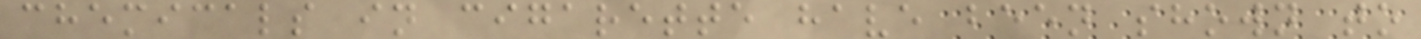chemicals in cigarette have been shown to
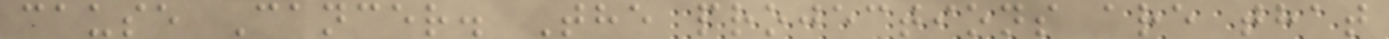cause Cancer. The projections are that
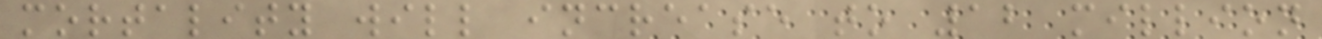mortality will increase to 12 million
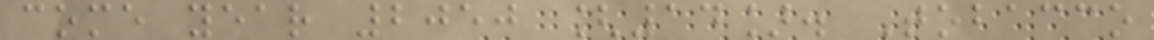come year 2050 [14]. Tobacco
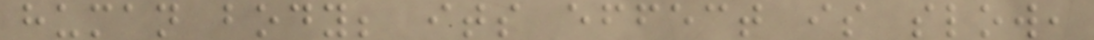human body; its effect is slow,
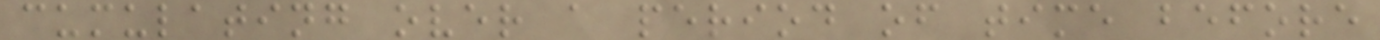cumulating over a period of time before
